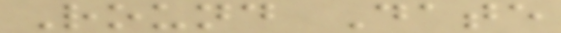Round Date
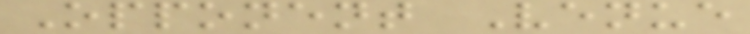Opponent Venue
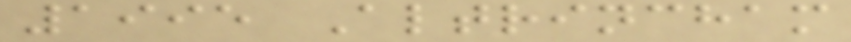1995 Altrincham
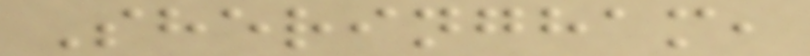Sheringham,
